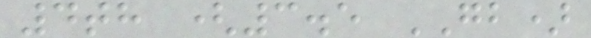4th (3.5 GB)
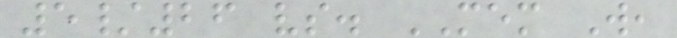5/26 vs. MEM W,
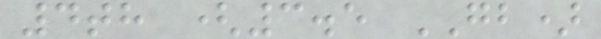4th (3.5 GB)
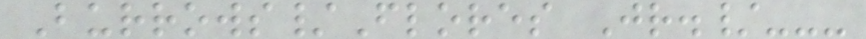Burrows/Flores Jr./---
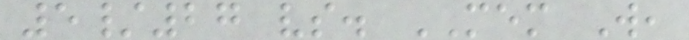5/27 vs. MEM W,
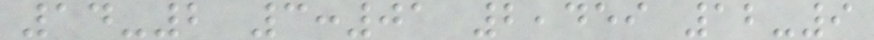14-2 3:01 2,459 12-9
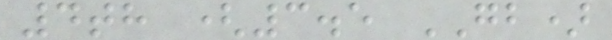4th (3.5 GB)
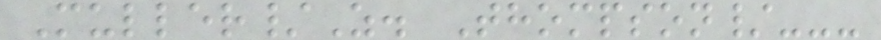Muller/Z. Thompson/---
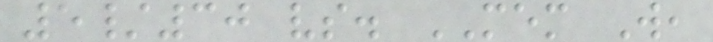5/30 vs. MEM W,
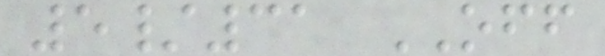5/31 OFF
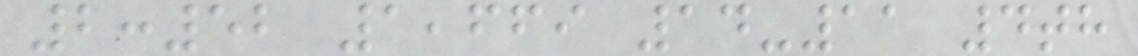2:52 1,669 14-11 4th
